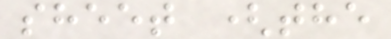sheet (the
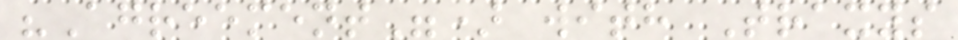"Agreement") with Traxys
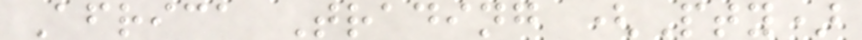Africa Trading (Pty)
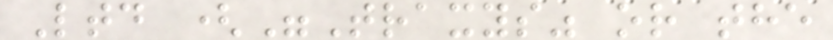Ltd ("Traxys" or the
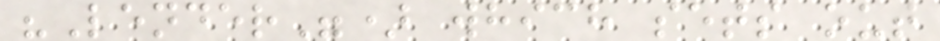"Lender") which sets out
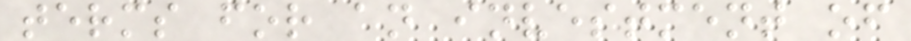terms for an investment of
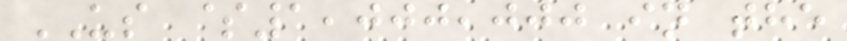US $1,000,000 in the
